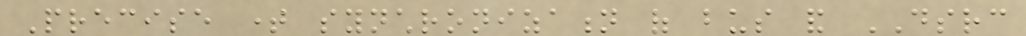Precise time synchronization of bus and DSRC
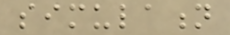simulation
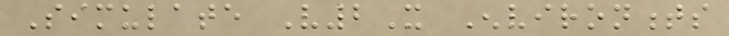Simulate V2X Environments
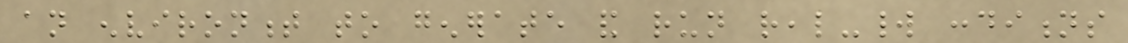an environment to generate and run real-world conditions
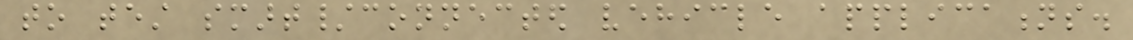to test smart/connected vehicle applications.
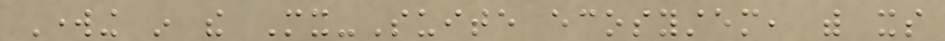Working in the Mx-Suite ecosystem, with its
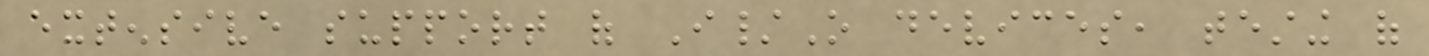extensive support of I/O devices, testing of
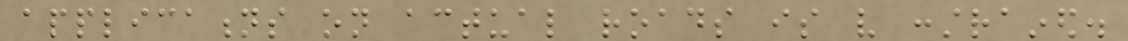applications on actual roads is very constrained.
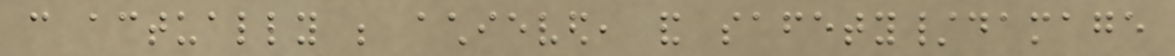can actually be achieved, and safety/damage
